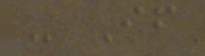- If
